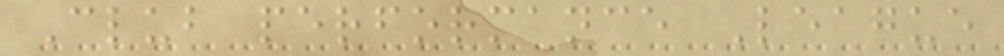Club performance League
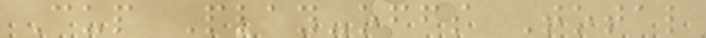Cup Play-offs Total
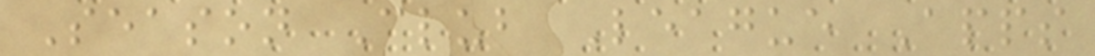Season Club League Apps
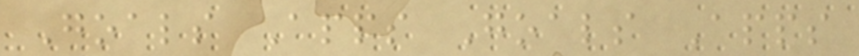Goals Apps Goals Apps
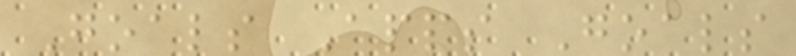Goals Apps Goals
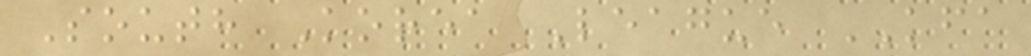South Korea League KFA
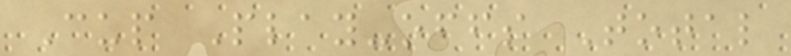Cup Play-offs Total
